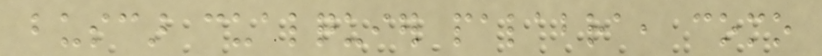buscar cualquier palabra, como
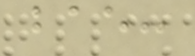bae:
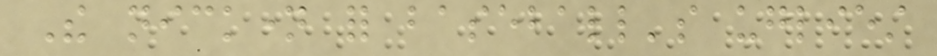The nickname for baseball's ugliest
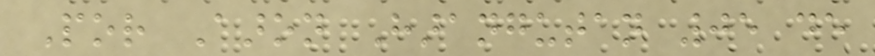Por Aaron Harangutan 05 de
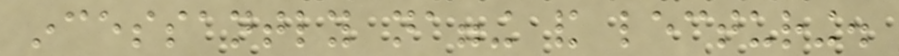incessantly nagging and lecturing.
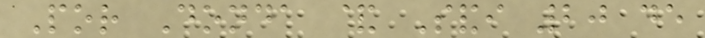Por Donda & Sandi 20 de
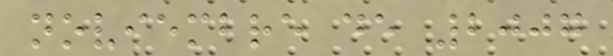noviembre de 2007
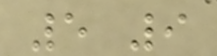5 9
